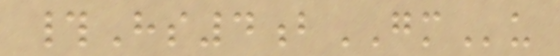#Hs4bGMu
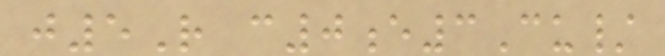j5R c0e3Cu/
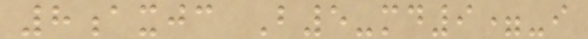8axjc B5-md9=-i
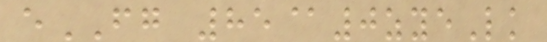eFG 85@0zyeLk
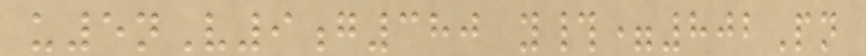u5nV9g380 y#=802Pn
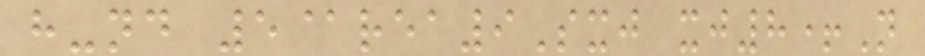h-nd 5@rea9Sxj xj8+N
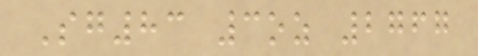Sg83 3oz 2767
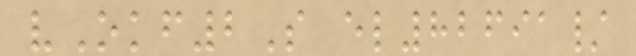vOkf2S el82691/
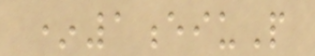*1eiuP
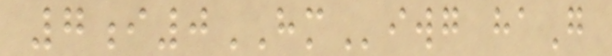7i0HMiwg haG
